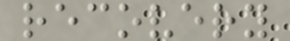recovery
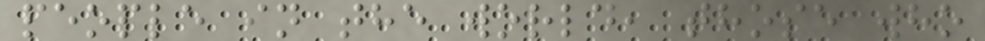people in the world, those who
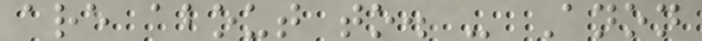are about to. - Anon
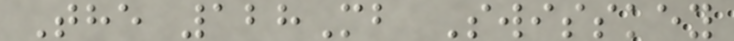The 128Mb Swisskey
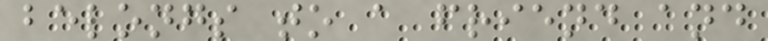belongs to a friend and
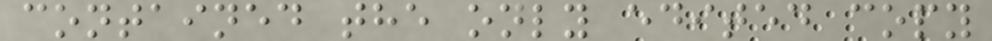contained the only edited copy
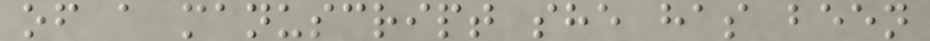of a manuscript she has been
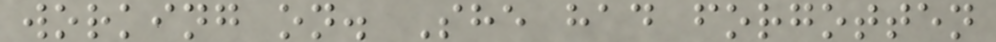working on. She had forgotten
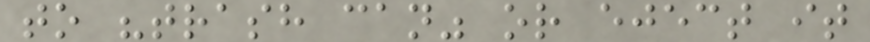to "trash can" or eject it
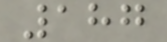187
